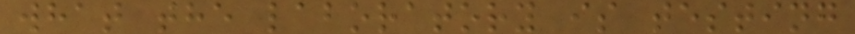what the laboratory is testing
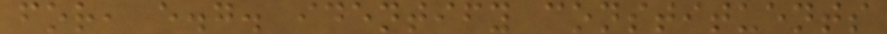for, e.g. identify constituents
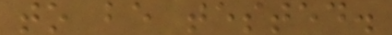to be tested.
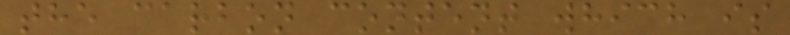the carbon content which is
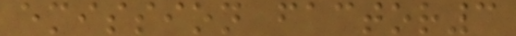emission factor3
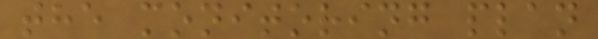the monitoring plan
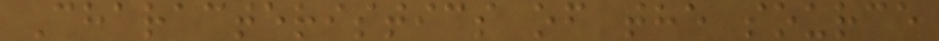Characteristics of the source
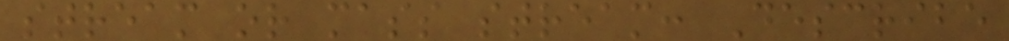stream or mass stream: Describe
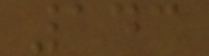143
